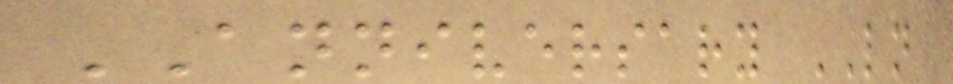ANNIVERSARY LN
